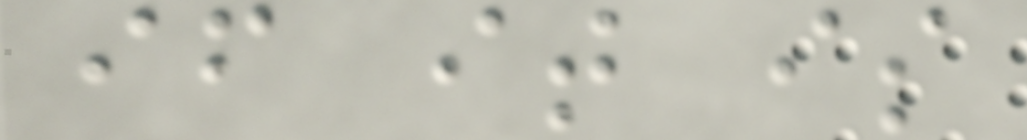if it is
